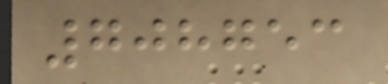708753
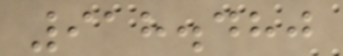918.480
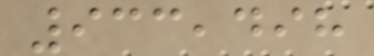933,498
